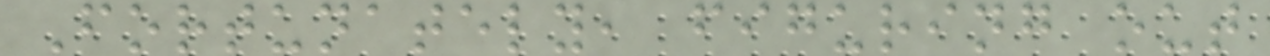Fortunately, figuring out
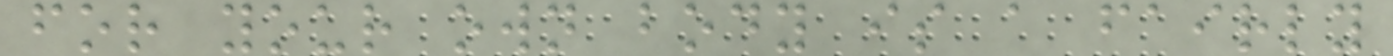for your own body is a fairly
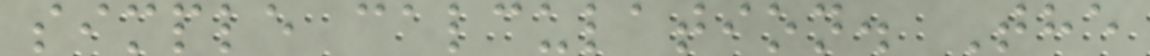simple calculation. The
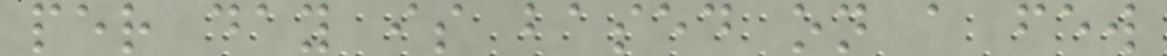per day is based on a few
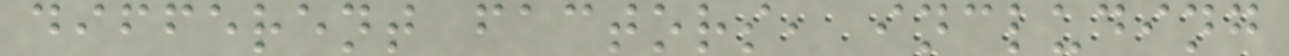different factors, including
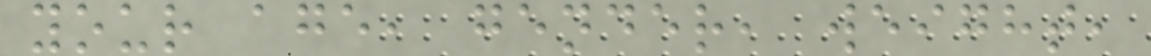your age, gender, weight,
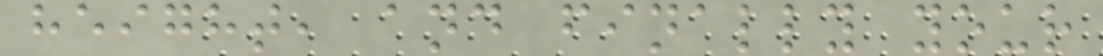height, and finally your
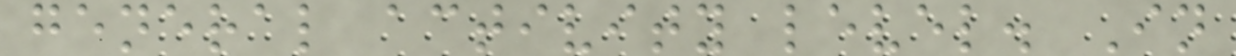general activity level. In
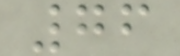76
